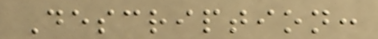Description:
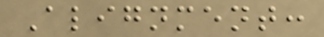Alignment:
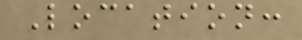Location:
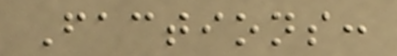Factions:
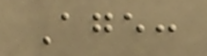Age:
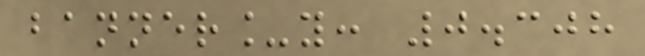banner_y: 0.308
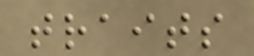traits
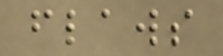flaws
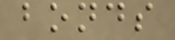bonds
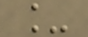_
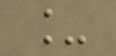_
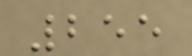255
